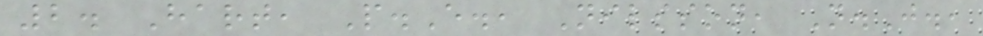2. Hart, P.E., Nilsson, N.J.,
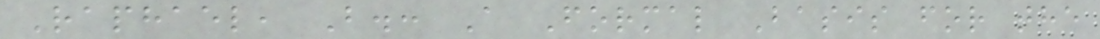Raphael, B.: A Formal Basis for the
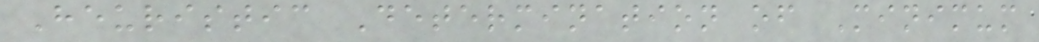Heuristic Determination of Minimum
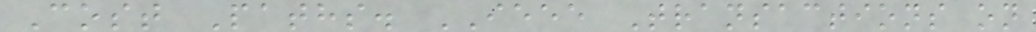Cost Paths. IEEE Transactions on
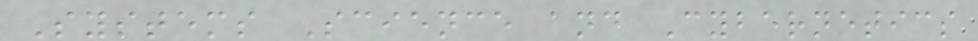Systems Science and Cybernetics
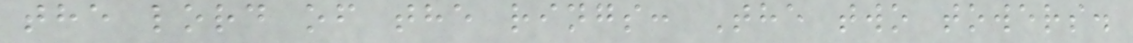the lord of the rings: The two towers.
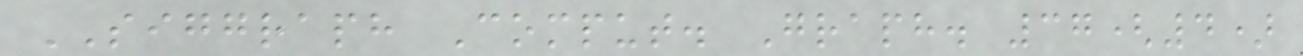SIGGRAPH Comput. Graph. 37(4)
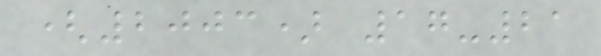(2003) 17-21
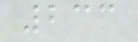233
